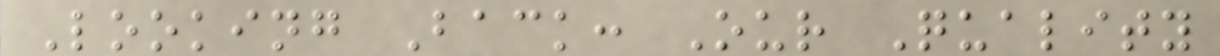Looking Back: Our Quality
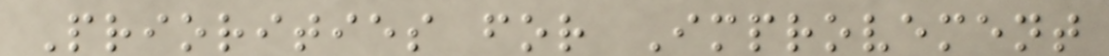Priorities for Improvement
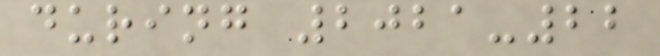during 2021-22
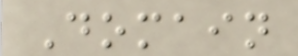Domain
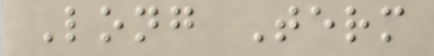Long Term
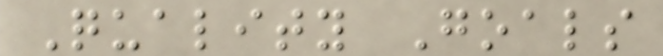Quality Goals
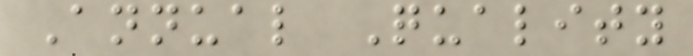Annual Quality
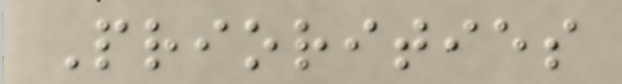Priorities
